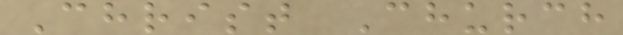Christ Church
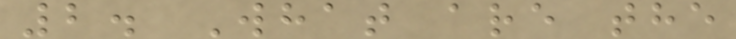2. What are the
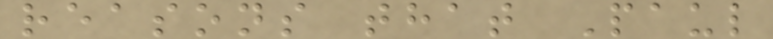reasons that Paul
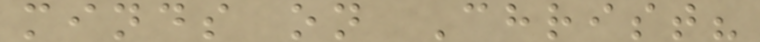minds on Christ?
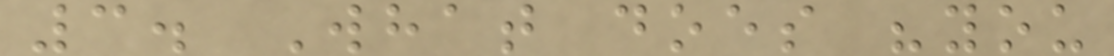3. What does "you
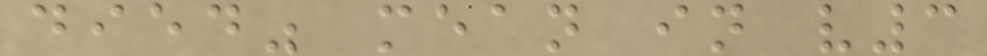died" mean in v3
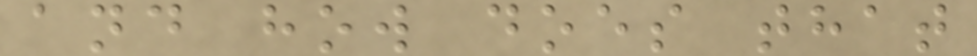and how does that
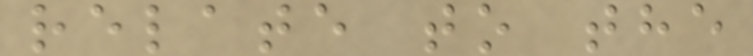relate to the
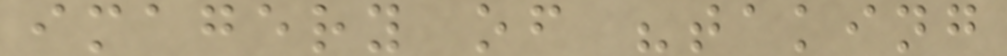imagery of "taking
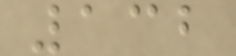132
